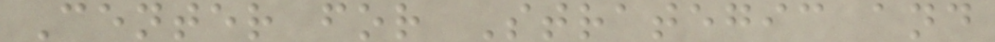Center for Strategic and
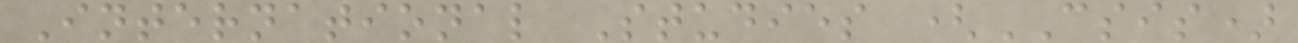International Studies (CSIS)
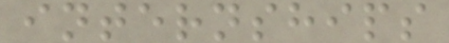internships
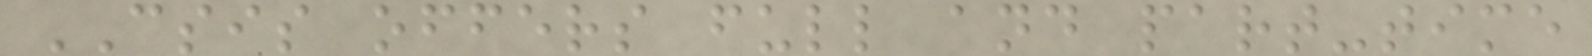CSIS offers full and part-time
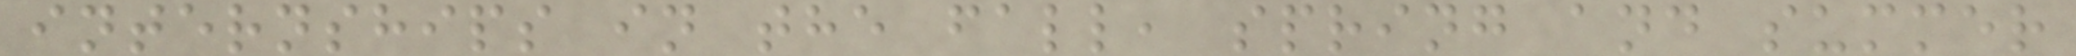internships in the fall, spring and summer
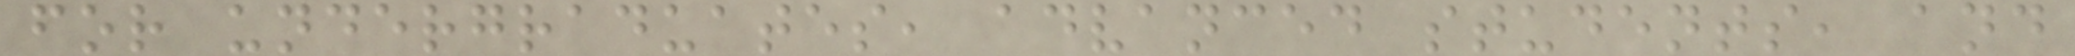for undergraduates, advanced students, and
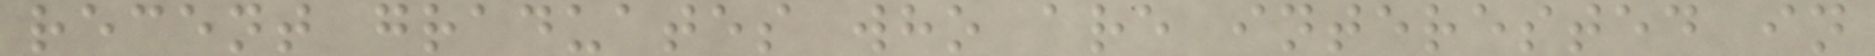recent graduates who are interested in
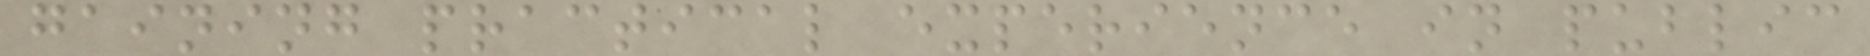gaining practical experience in public
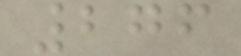276
